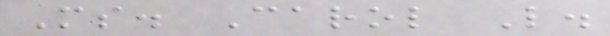Ms. Carol L.
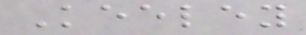Keeley
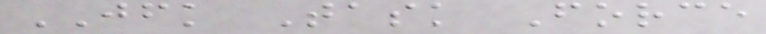JFK Task Force
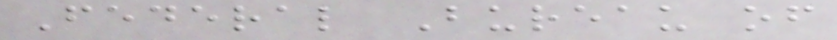Federal Bureau of
